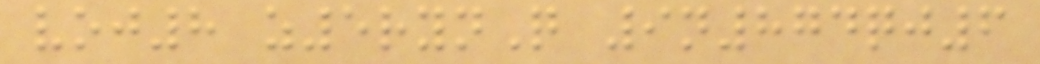voj8 z5rynQ 9n874qj6
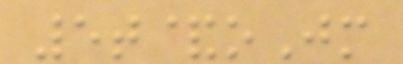5t&oJm
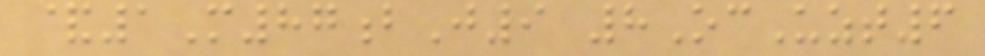&1M87bJ9 8OcUzt6
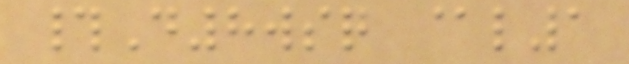#D8wsq @l1
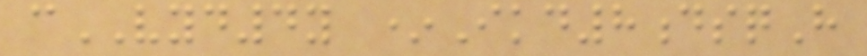cVYD4y *Ikd8dsqH
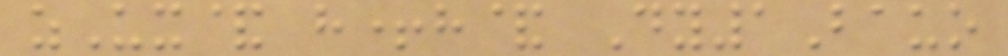zUx& h+h& Dy1Bauo
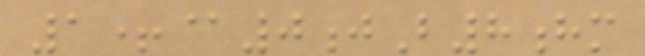1+@0jB8hm
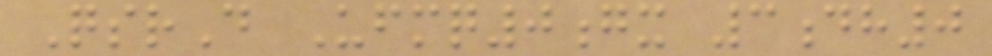QsrD Ufmq0gx 3dh0
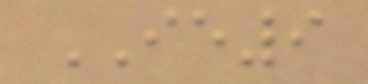IE9
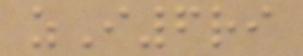zI6ri
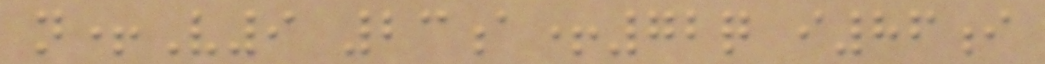n+V9 23a+72q i86i
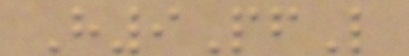H9PfL
